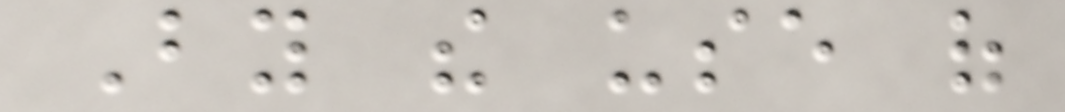By the use of
